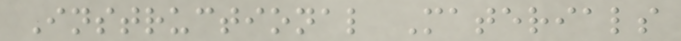Instructional Materials
